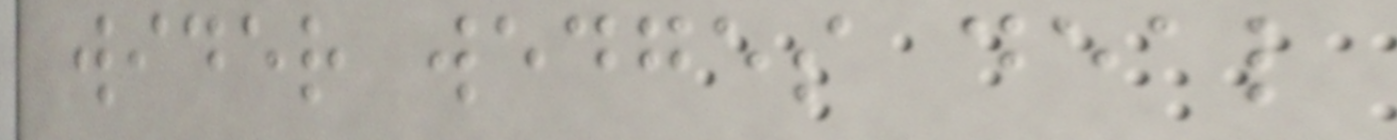wider wedges deal
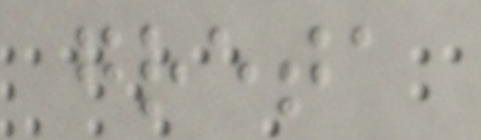greta
